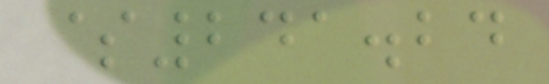$241.24
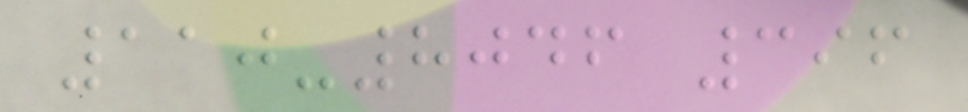110-8046 396
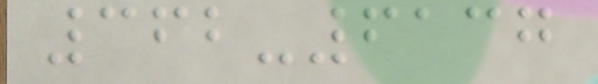362-6137
